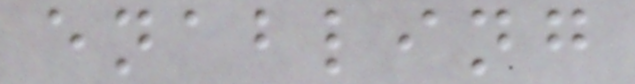enabling
